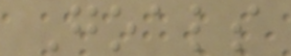Goals
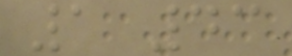1 43
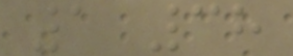1 38
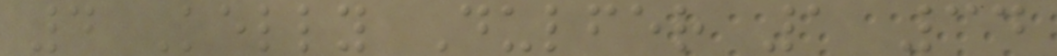4 Kelly Dulfer 1 34
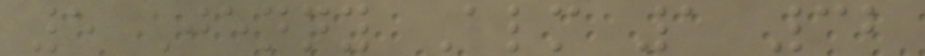5 Jenny Alm 1 32
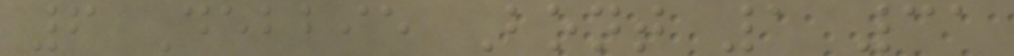6 Debbie Bont 1 31
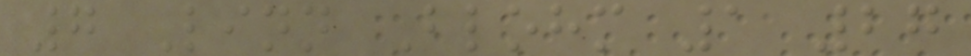7 Linn Blohm 1 27
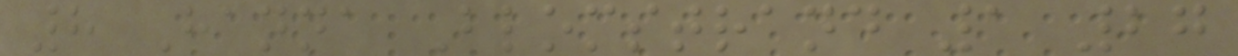8 Hanna Blomstrand 1 27
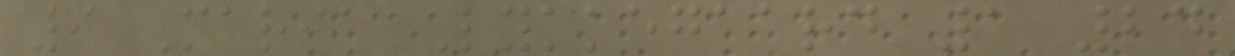9 Maria Lykkegaard 1 24
